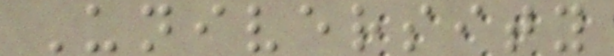University
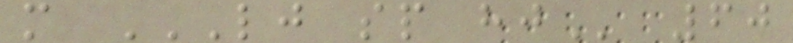m LJ SP HJ 60
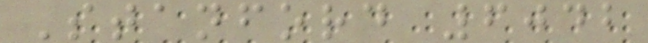Stanford 6042
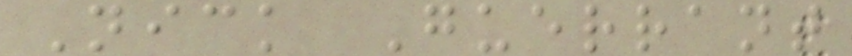Nick Guerrant
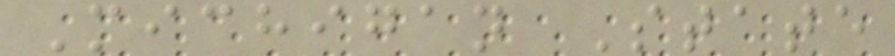Michigan State
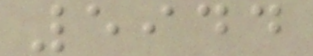5944
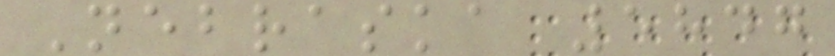Nebraska 5847
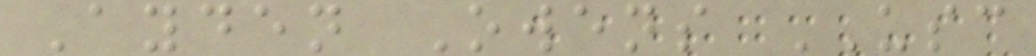Ayden Owens USC
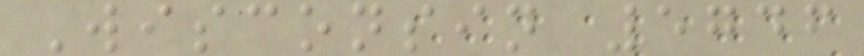Wisconsin 5746
